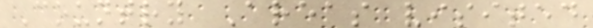Country Areas visited
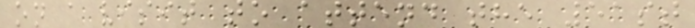on a visit to attend the 51st
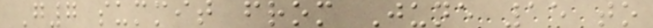G7 summit from June 15 to
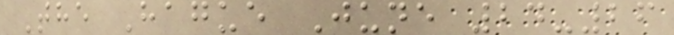The Hague June 24-26
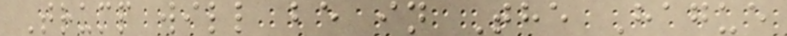Trump will be in The Hague
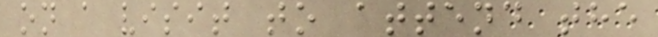on a visit to attend the
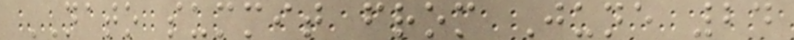NATO summit from June 24
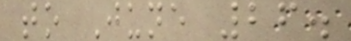to June 26.
